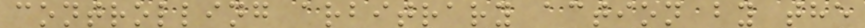controlling arbitrary action by the
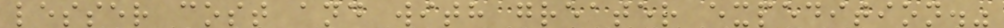lesser cost and with greater expedition."
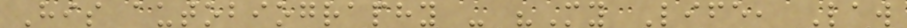His autobiography - "My Life, Law
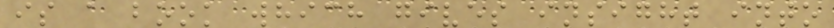is a book which gives insight into
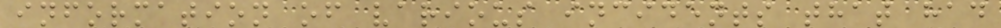information of various incidents that had
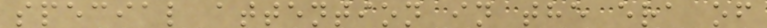special attention in the era of
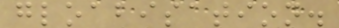gloabisation.
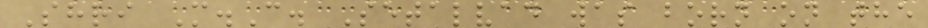Shri M.C. Setalvad was born on the
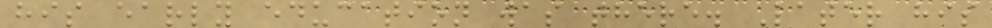his early education was there. Later his
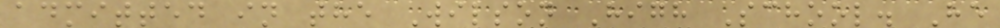admitted in the Wilson High School. He
